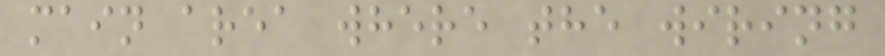main area where the wiring
